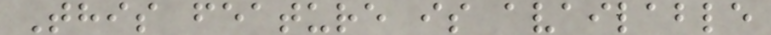This feature is available
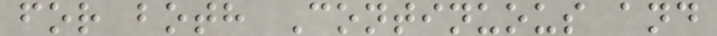for both Continuous and
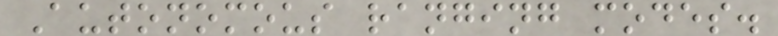Autonomous ranging modes.
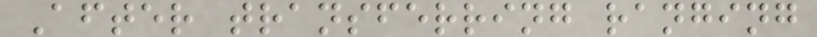After transferring ranging
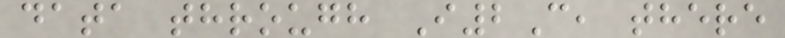data through I2C, there
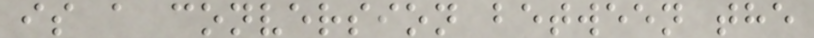is a conversion between the
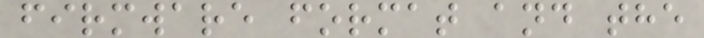firmware format and the
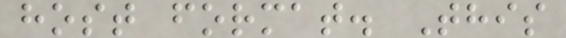host format. This
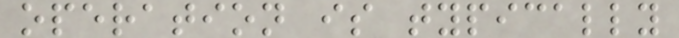operation is typically
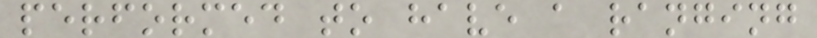performed to have a ranging
